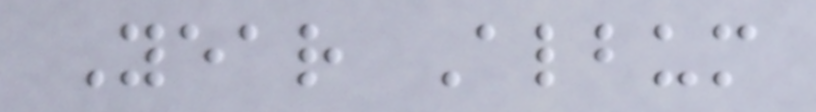Year Album
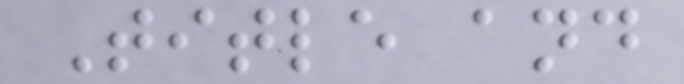Title and
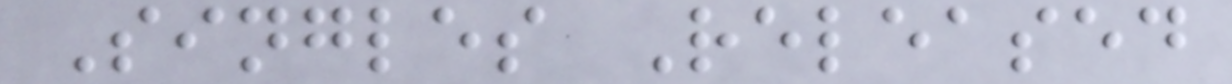Singles Released
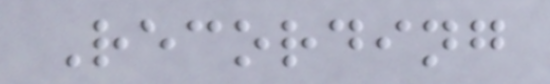Recording
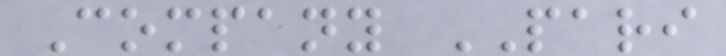Company PARI
